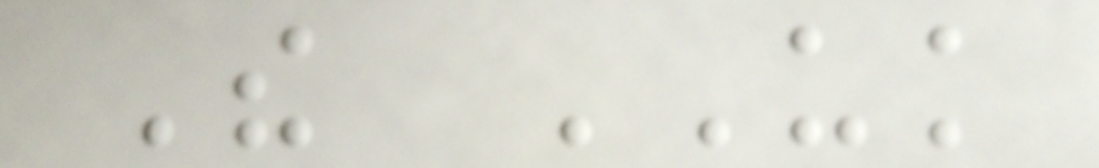The UK
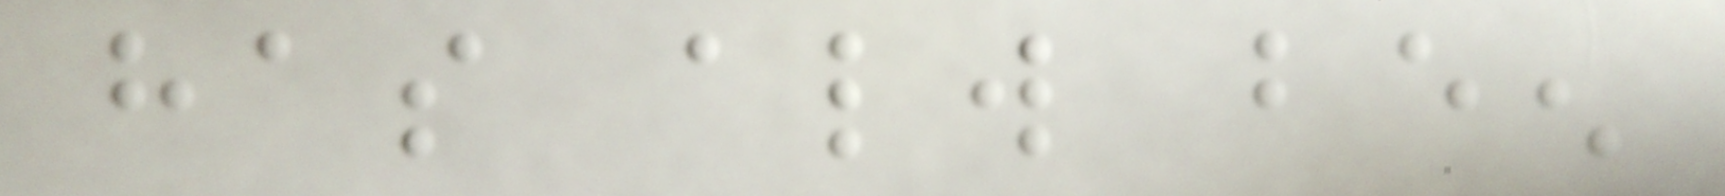has always been
